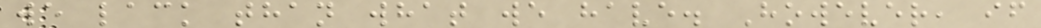we lack than what we have. However, if
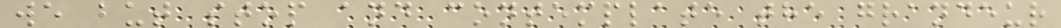we but stop and contemplate the grandeur
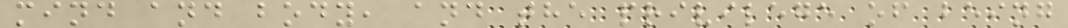mind and body, and the privilege of being
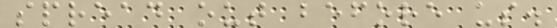spread out before us.
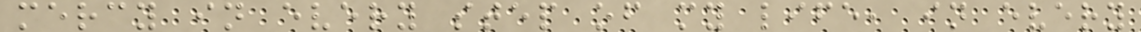mercy in every step of my life, in every
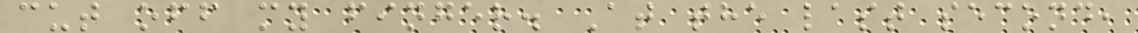cut off my finger. At the last second,
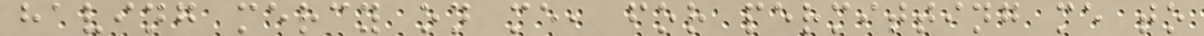having mercy on me, for permitting me to
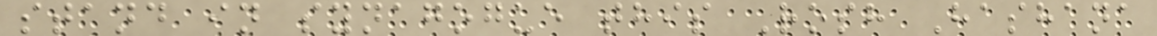stand in synagogue this Rosh Hashana
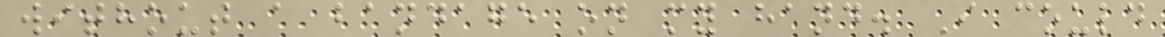without a bandage on my hand. I could
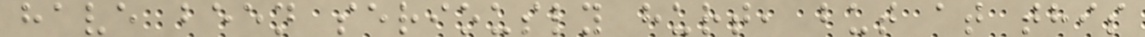have been seriously hurt, but at this
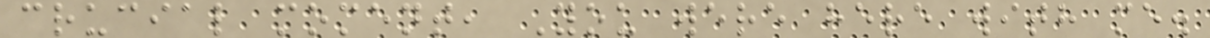crucial moment, You were here with me.
